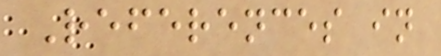References in
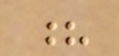?
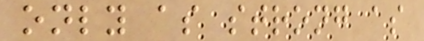only as strong as
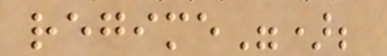regime");
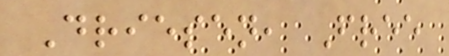Driesen, Free
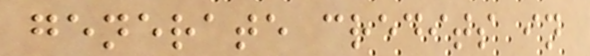generate credits in
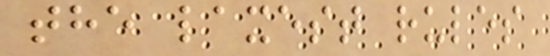the laxest rules
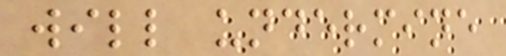will undermine
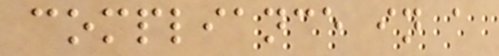compliance in a
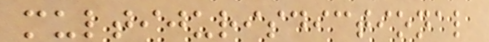multijurisdictional
